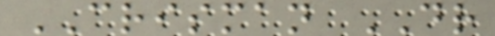CRISMAN DR
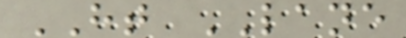HT LANE
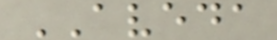AVEDA
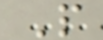P
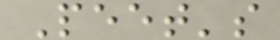Peet's
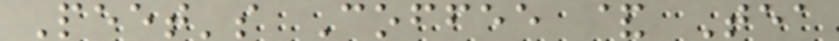Peet's Coffee & Tea
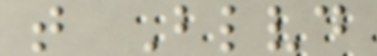t Blvd
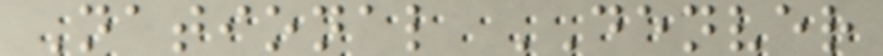National DENVER
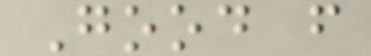Good f
